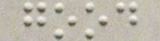good
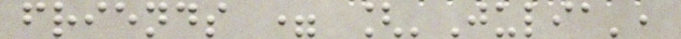friends = ['Julia',
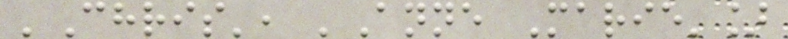'Chris', 'Anne Marie']
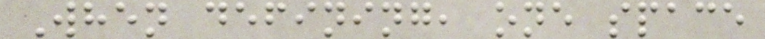When defining, one space
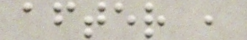after ,
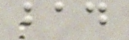bad
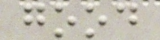good
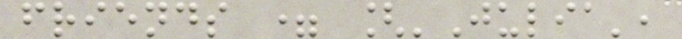friends = ['Julia',
